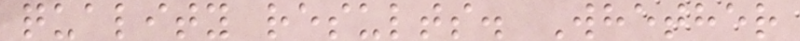quality results. Whether
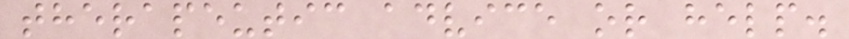therapeutic advice or help.
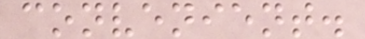convenient.
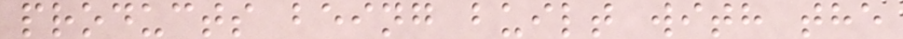products being built with the
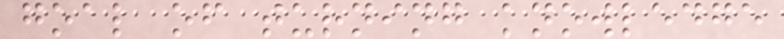goal of turning knowledge
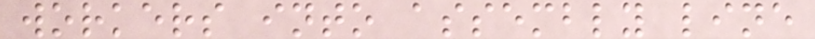workers into assembly line
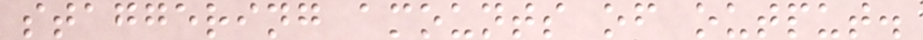staggering amounts of output.
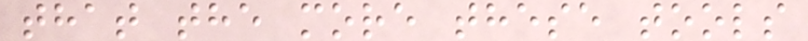that the more these tools
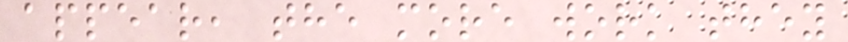appear, the more work they
